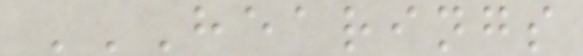HEARINGS
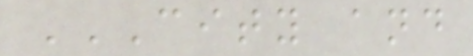CITY AND
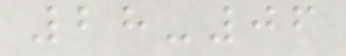28-06
